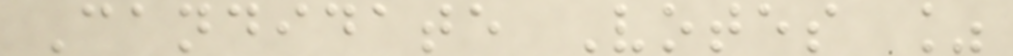Candidate Votes %
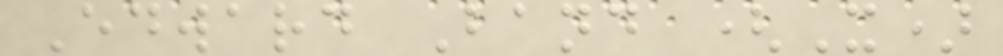Edward Band (X)
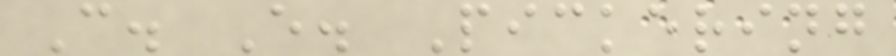C. E. Pickering
